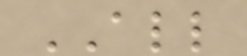ALL
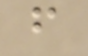f
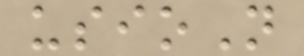usioN
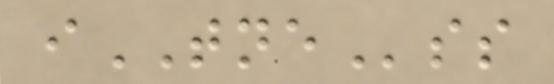iTNEss
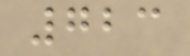723
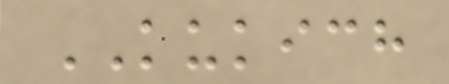KUKICH
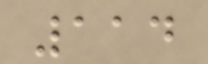114
